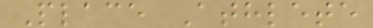Place Athlete
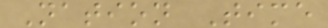Nation Time
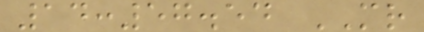14:57.54 MR
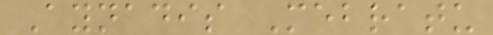Aynadis Mebratu
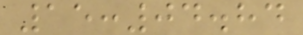15:04.84
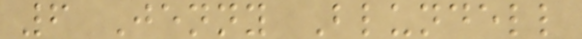6 Jenny Blundell
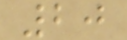20
